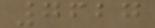7627
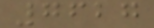7627
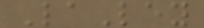LaLey
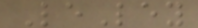LeLey
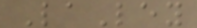LaLey
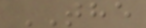THE
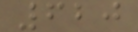620
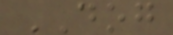DOG
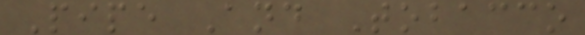Pipe And Tobacco
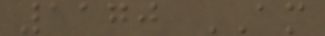1170 AM
